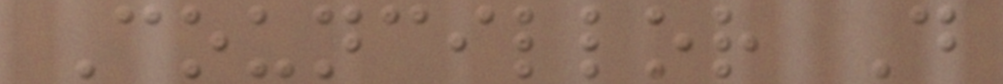Councillor D
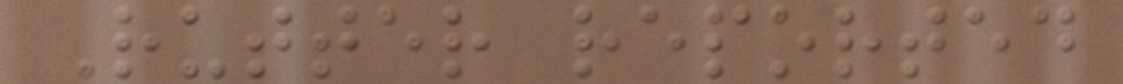Rutter reported
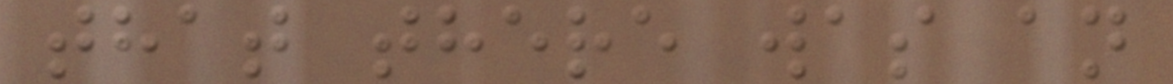that there was an
